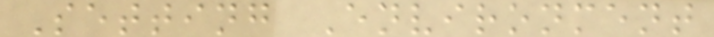Setting Environment
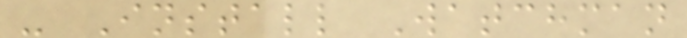- Install Watchman
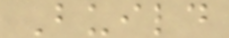Build
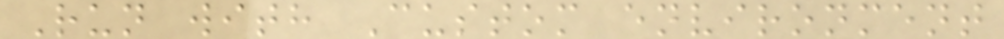Run with Custom environment
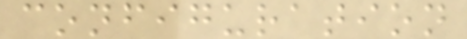configuration
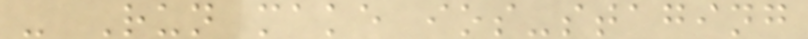- Run make ios-staging
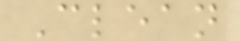Clean
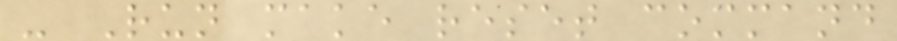- Run make reset command
